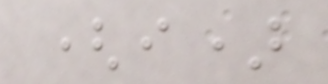(i)
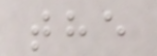the
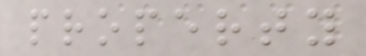property
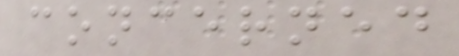concerned
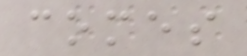comes
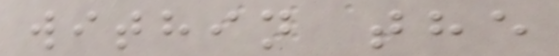within the
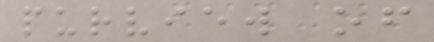purview of
